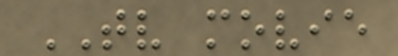TV movie
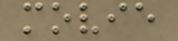movie
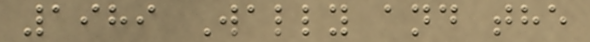1989 Wally and the
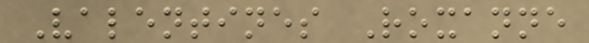Valentines Roxanne
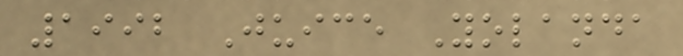1992 Juice Yolanda
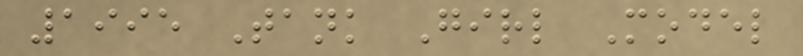1995 Tank Girl Model
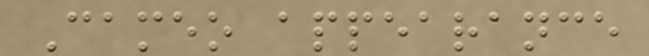Cameo appearance
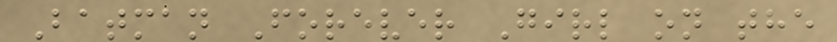Batman Forever Girl on the
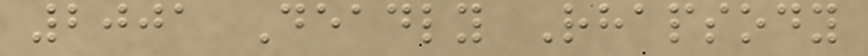2001 Deadly Rhapsody
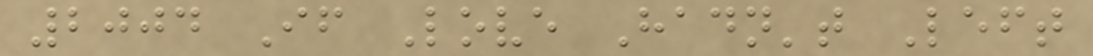2004 If Love Hadn't Left
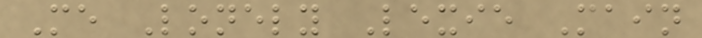Me Lonely Lexie Main
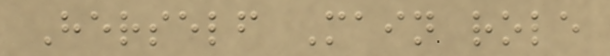Herself Main role
